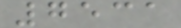7531
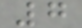7
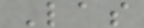Las
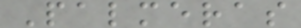Palmeras
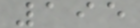195
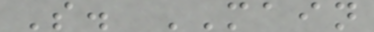S. MAIN
